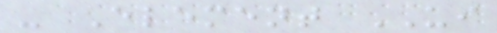- Element UI
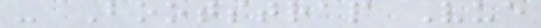- Bootstrap Vue
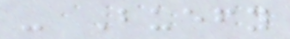- Buefy
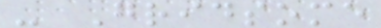- Gridsome
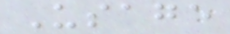Usage
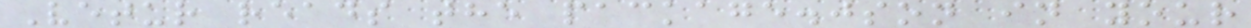Vetur reads the package.json in your
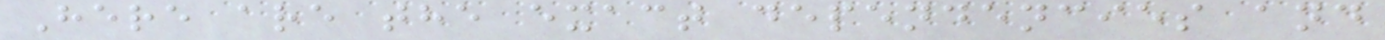Here are the exact dependencies and
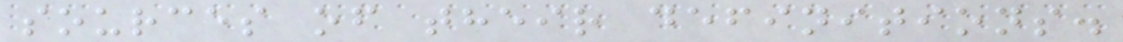sources of their definitions.
